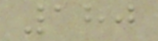180
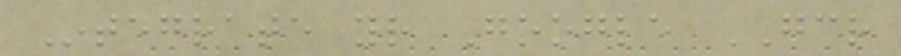Integrate your Google GCR
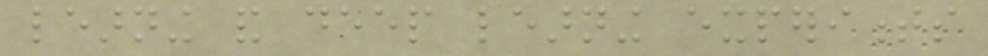learning and deep learning experiments
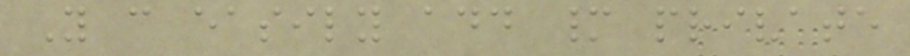You can easily add many private
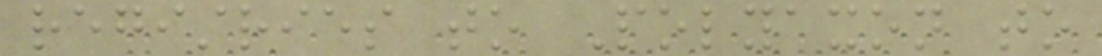registries to Polyaxon to
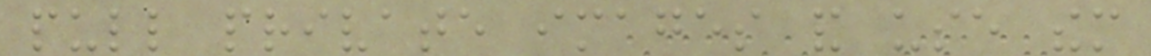pull private images and use them
